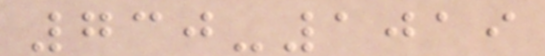730-1019
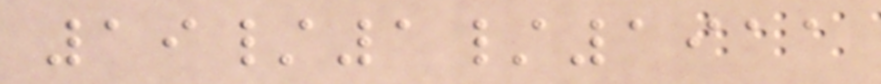19/1/1911
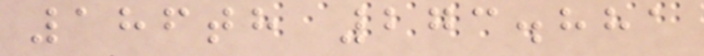186th 273.881
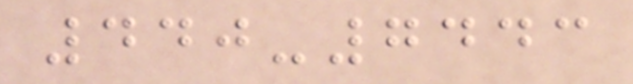440-7443
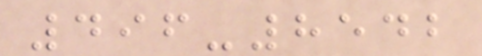496-8542
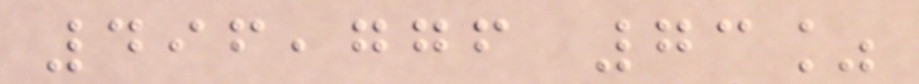496,776 73%
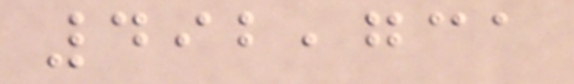492,731
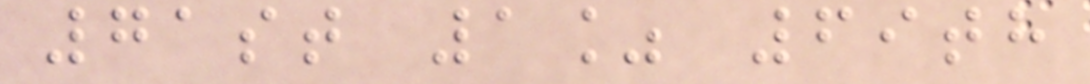71st 1% 69th
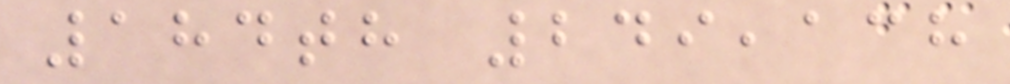184th 249,138
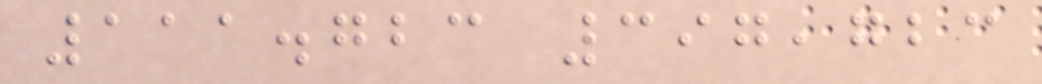111.723 397,723
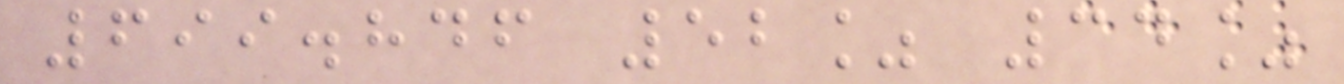699.846 52% 34%
